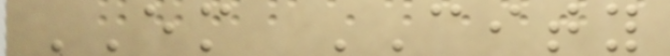EM CITY
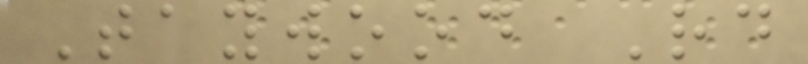Taywood Rd
